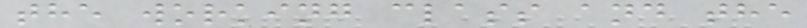the working class and the
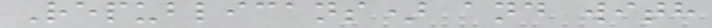Republicans) and with
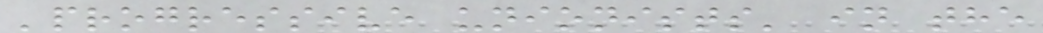'progressive unionists' in the
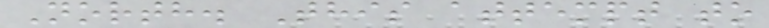North. This attempt to
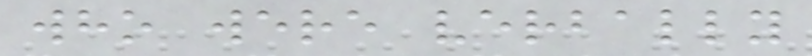who were verbally
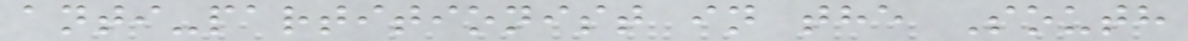anti-partitionist in the South
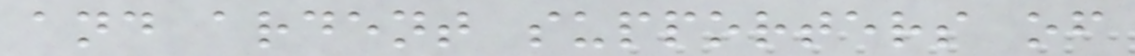and ardent supporters of
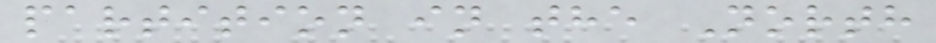partition in the North
